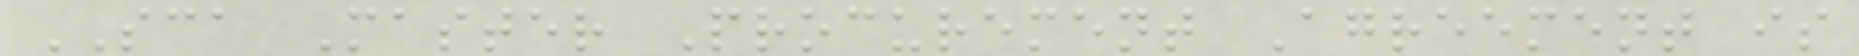SCA Master Procurement Agreement is
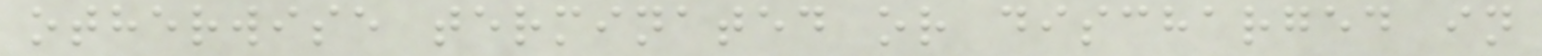otherwise terminated or discharged in
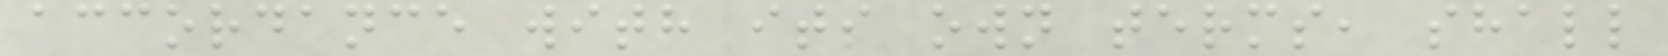accordance with its own terms, shall
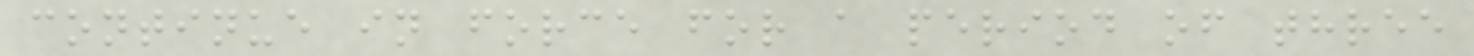continue in force for a period of three
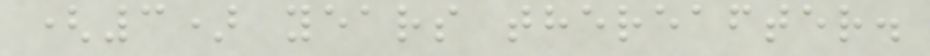(3) years thereafter.
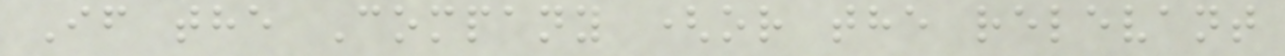If the Company (or the relevant
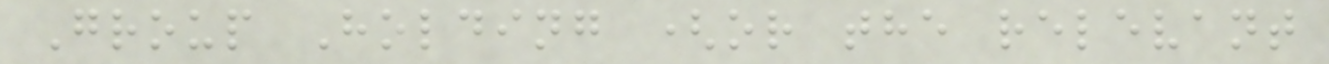Group Holding (or the relevant
